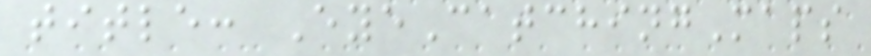title: EyeCatchingMaps
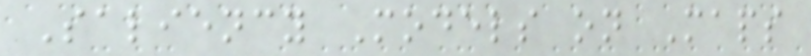Saliency Models on Maps
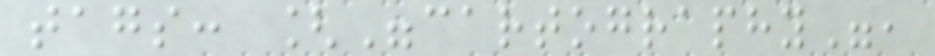tags: ["cartography",
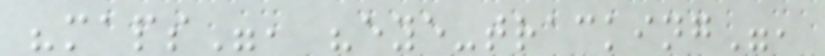"maps", "eye-tracking",
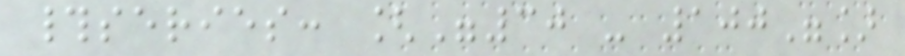#series: ["30 - 100"]
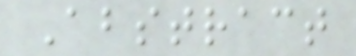Abstract
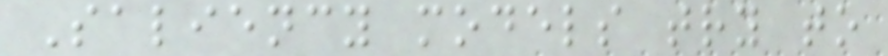Saliency models try to
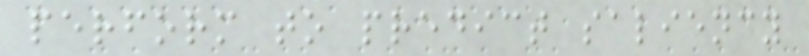perform to predict saliency
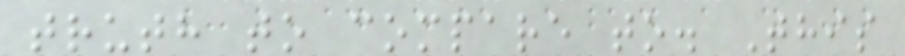truth to compare to. This
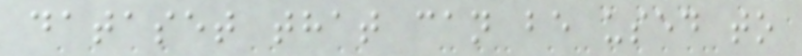dataset that can be used to
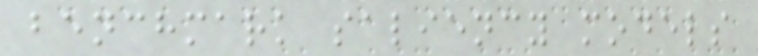benchmark saliency models
